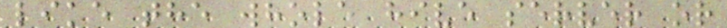like the whole hive server or
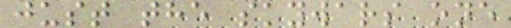just the skywars one
